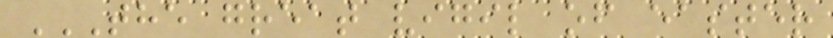THE GREAT VIGIL OF EASTER
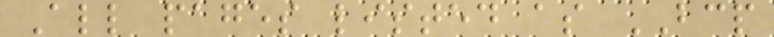All pages listed as BCP
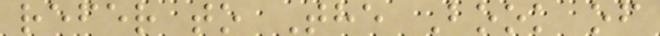refer to The Book of
